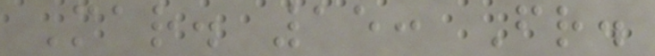Mar. 15: Fr.
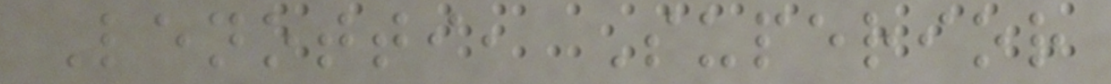Lenotti, Superior
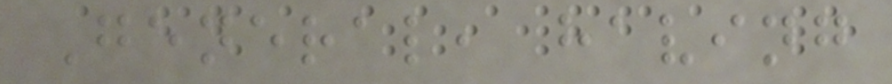General, having
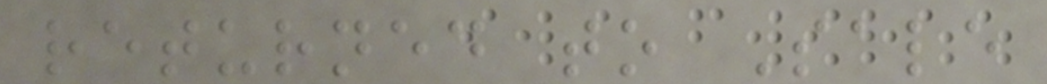returned to Sale
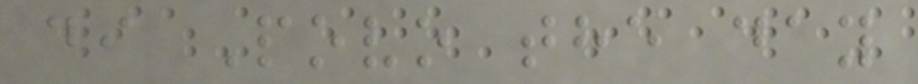di Povo the day
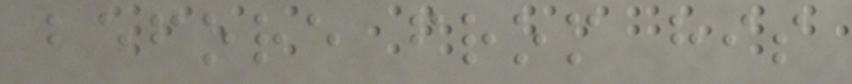before from his
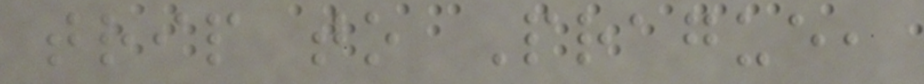trip to Prague,
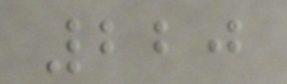220
